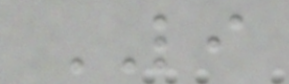LI
